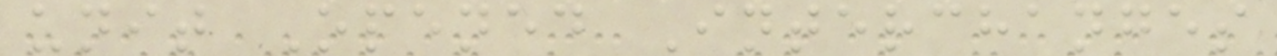unit Opened Interchanges
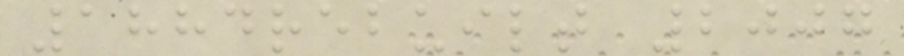1884rebuilt 2007
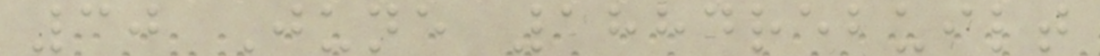30 June 1884rebuilt
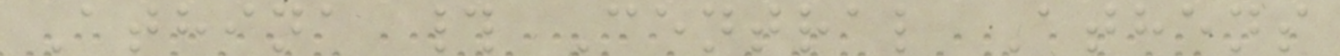Athina # Central Athens
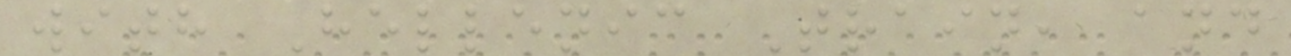with Hellenic Train, and
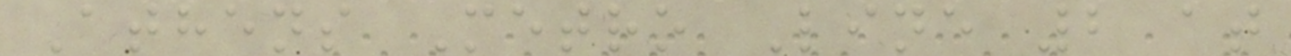Athens Metro Line 2 at
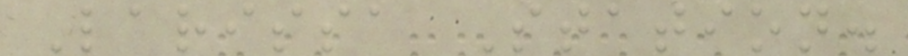Larissa Station.
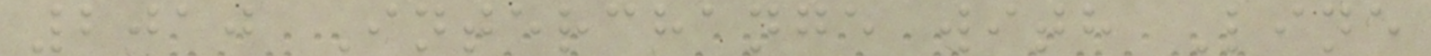2010 Interchange with Line
